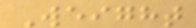Weight
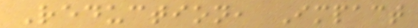Reduction, Impact
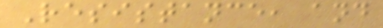Resistance, and
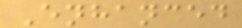Enhanced
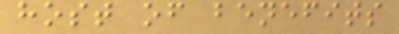host of benefits
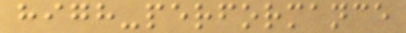high-performance
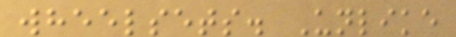wheelsets. Unlike
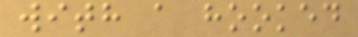with a hooked
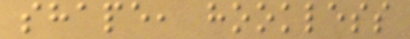shape, hookless
